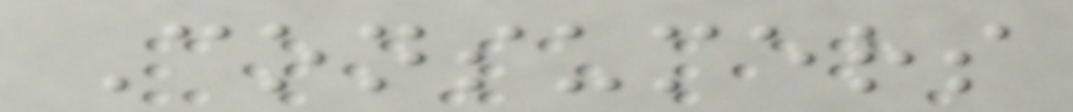Consumers
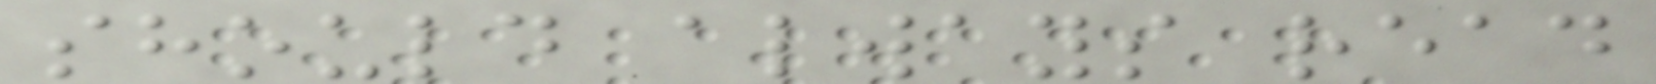should always read
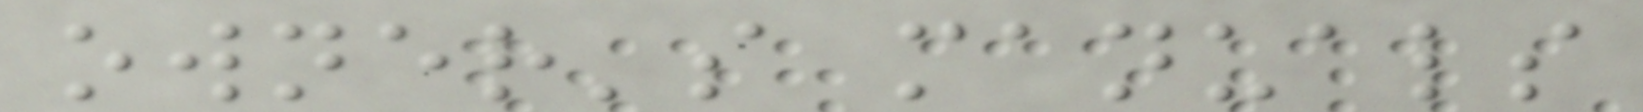owner's manuals
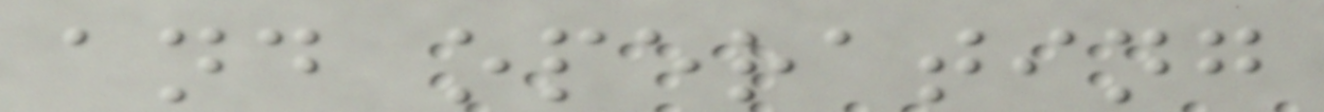and operating
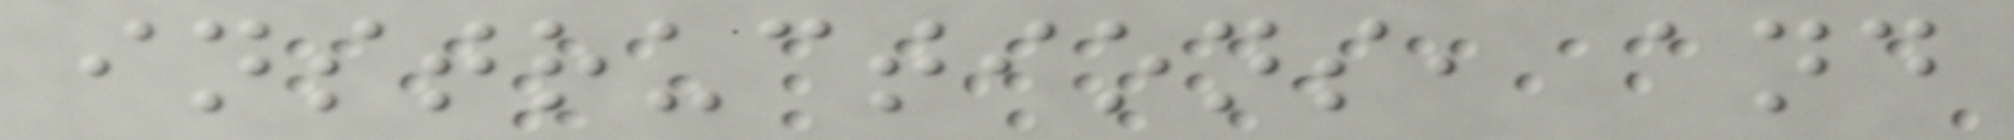instructions, and
